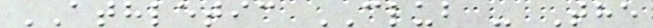ATHLETIC CLUB - The
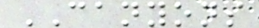CANYONS
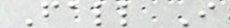Fall I
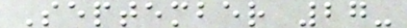September 27-
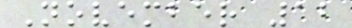November 12
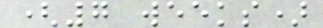(7 weeks)
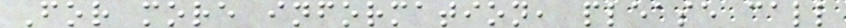For more information, please call
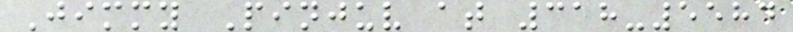Jimmy Pinjuv at 318-5584
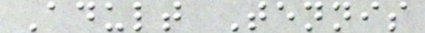Adult Tennis
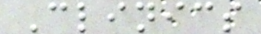Clinics
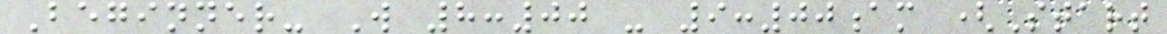Beginner- W 8:00 - 9:00am (Start
